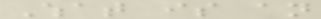What is an
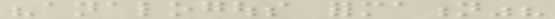"analogous formation"?
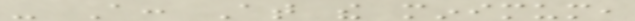- A: At the minimum,
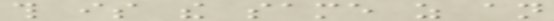this is the same as an
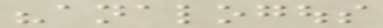"analogous
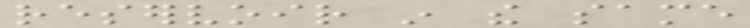reservoir in the same
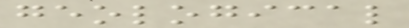geological
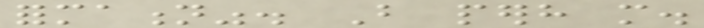formation". But perhaps more.
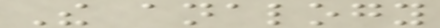The analogy
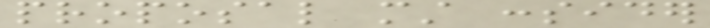proposal must consider
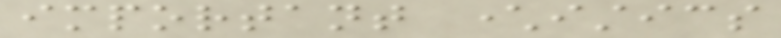important characteristics
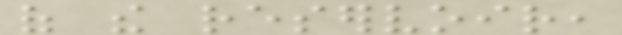of the reservoir,
